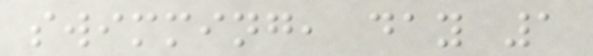swimming, day 1
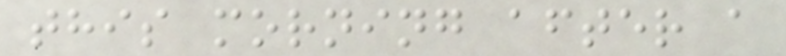this morning after a
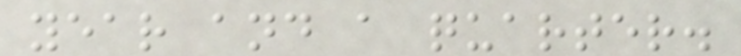year and a quarter.
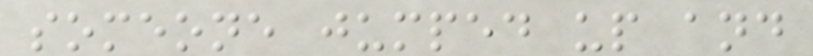someone jumped up and
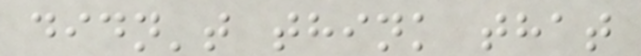didn't think that
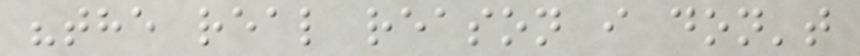"the real reason i don't
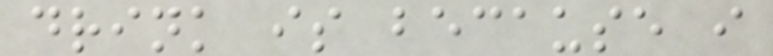drink is because i
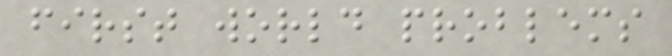first world problems
